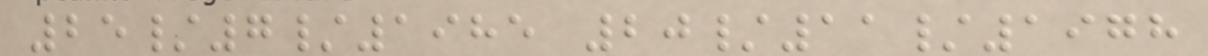25/7/1985 20/11/1978
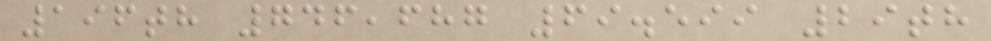196th 746,687 69.599 29th
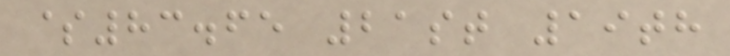$83.65 21st 19th
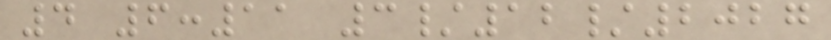4 6:11 3/12/2027
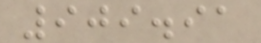909.91
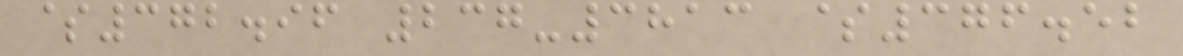$372.96 237-3813 $376.52
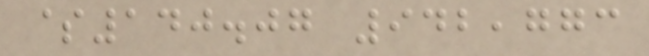$140.07 942,773
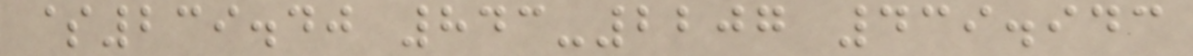$239.40 843-2207 439.943
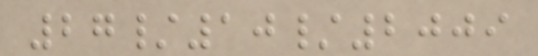27/10/2009
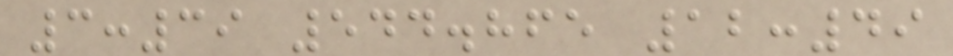3:39 544.865 12:49
